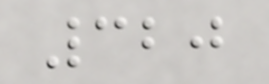320
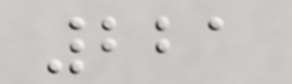221
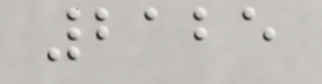2125
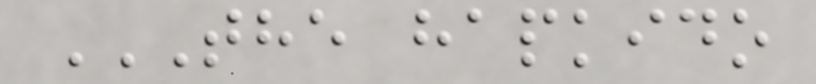THE HAPKIDO
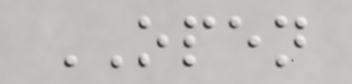OPEN
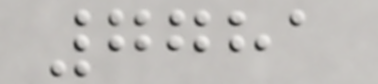7781
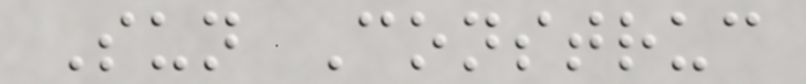Sun Construc
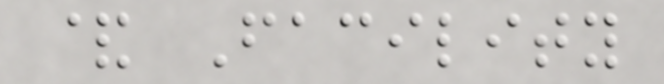& Facility
